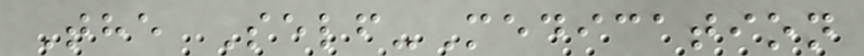The Self-Medication
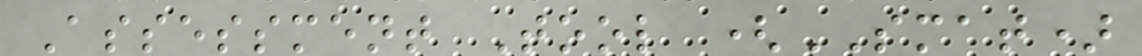Assessment Tool (SMAT)
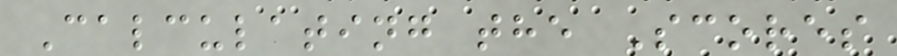Calculating the Scores
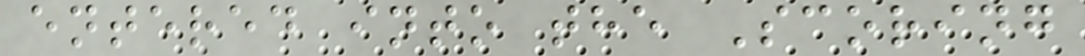entered into the Scoring
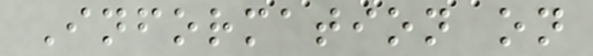Information on
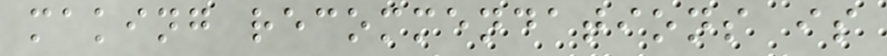making recommendations is
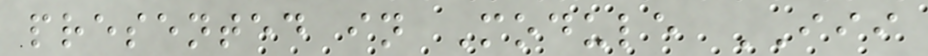presented in Module III
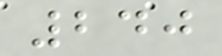240
